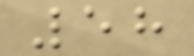58
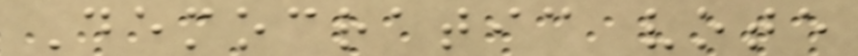Democratic vote
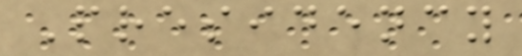Presidency
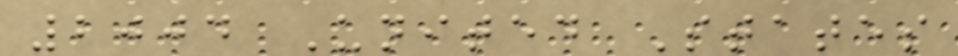2004 United States
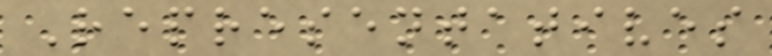Representatives
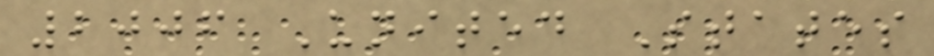2006 United States
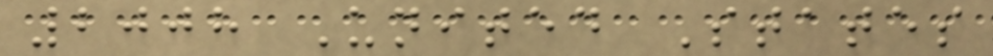2008 United States
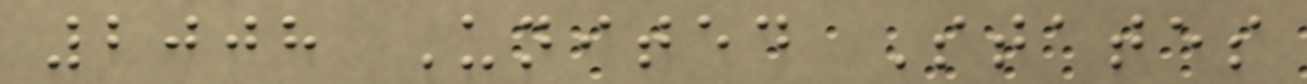2008 United States
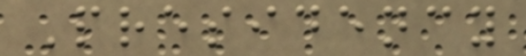Presidency
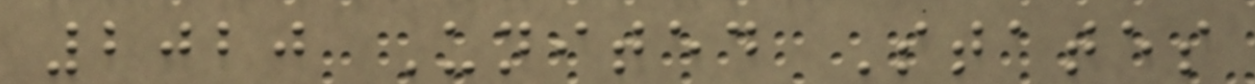2020 United States
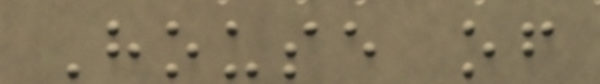House of
